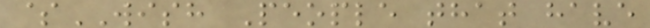$WISH People that have
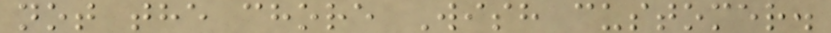not the chore Wish customer.
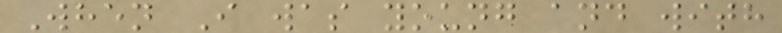When I was young and with
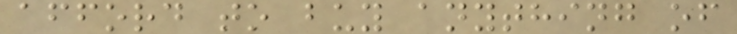afford to buy anything of
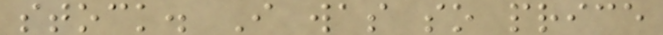stock. I was so price
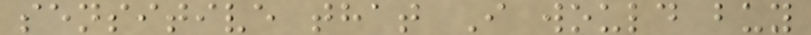sensitive that I would buy
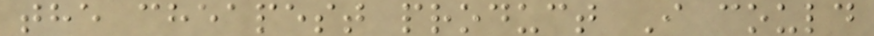the cheapest product I could
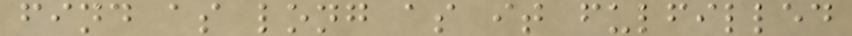find as long as it fulfilled
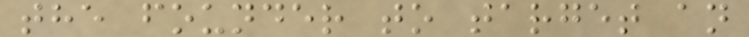the founder to target an
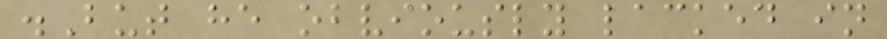.But he obviously lacked in
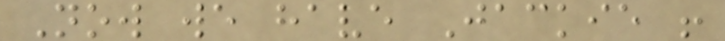Now we have Jackie !
